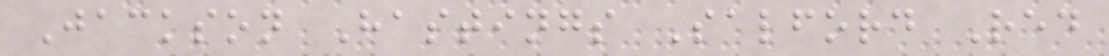Jackson Hastings Salford Red
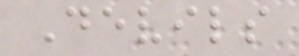Devils
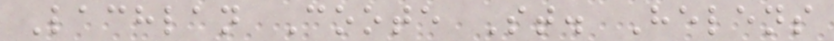Lachlan Coote St. Helens
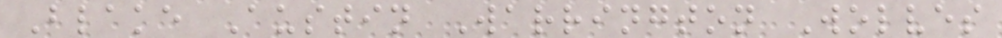Blake Austin Warrington Wolves
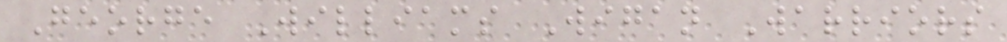George Williams Wigan Warriors
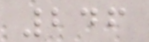246
